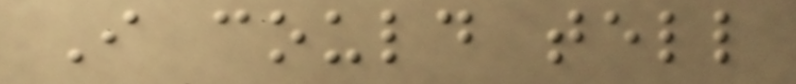I could tell
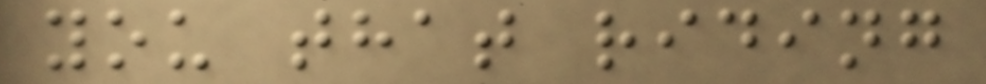you that riding
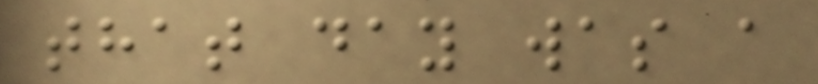that day was a
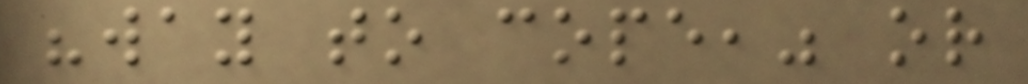"way to cope," or
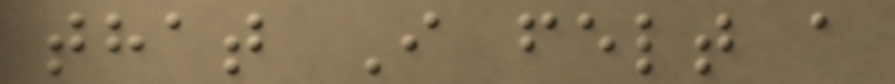that I felt a
